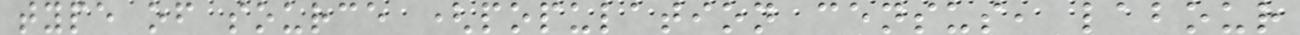type of source (population census, labour
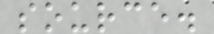source.
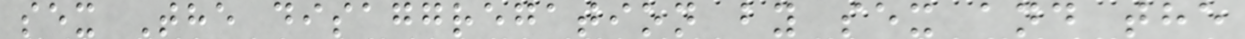sex The disaggregation by sex and the
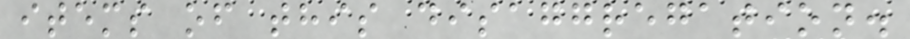items of this disaggregation.
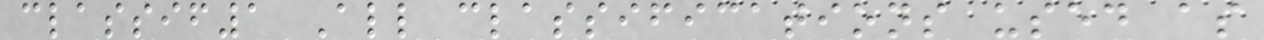classif1 All classifications used as
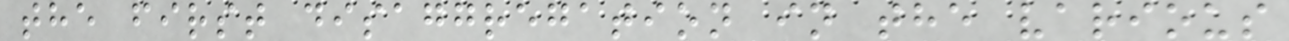the first disaggregation in the various
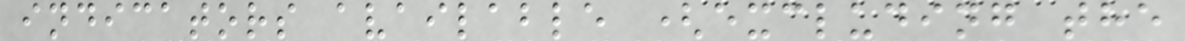indicators available (excluding the
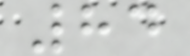84
